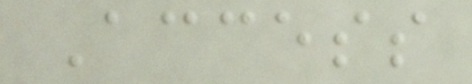Access
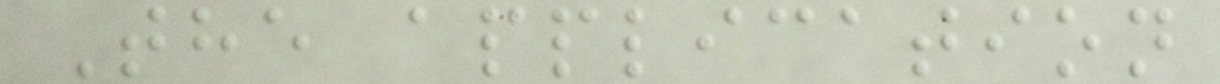The application
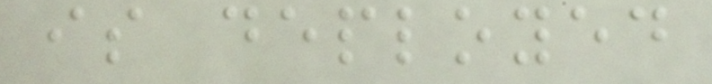is deployed
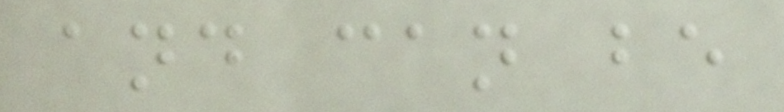and can be
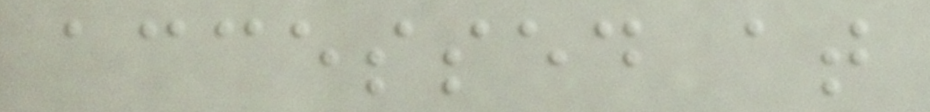accessed at
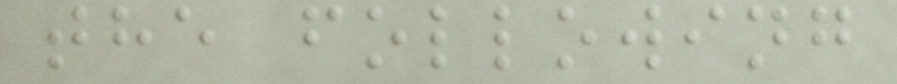the following
